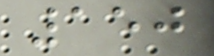150
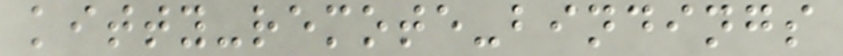kitty-remote-bindings
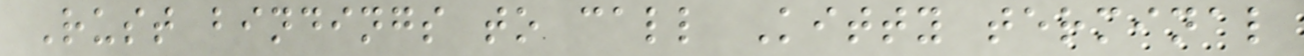Rust bindings to call Kitty terminal
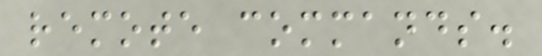remote commands.
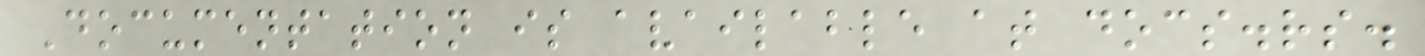Documentation is available at docs.rs.
